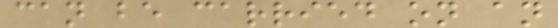can be carried on an
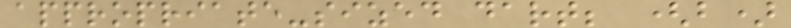appropriate-sized dart; (b)
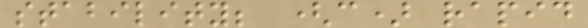stability; (c) rapid
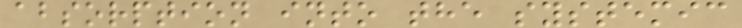absorption into the systemic
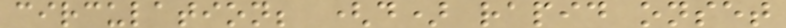circulation; (d) rapid onset
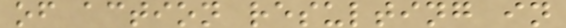of action resulting in
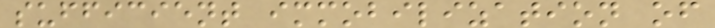sufficient immobilization of
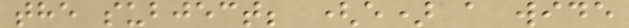the subject; (e) a wide
